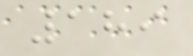189
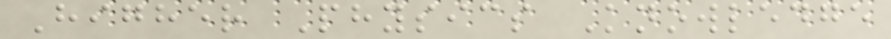Higher Physics Knowledge
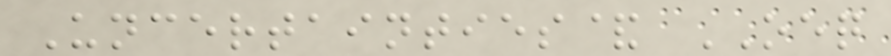Uncertainties& OEQ
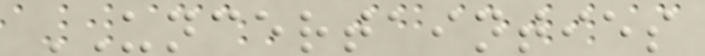UNCERTAINTIES
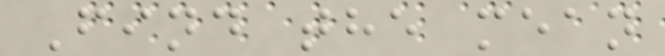Find the mean
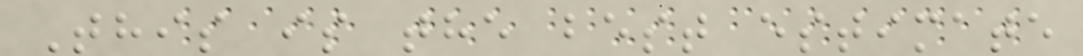This is the best estimate
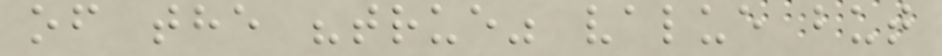of the "true" value but
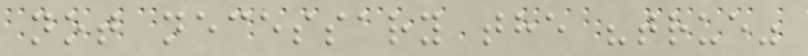not necessary the "true"
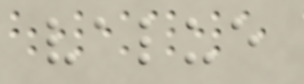value
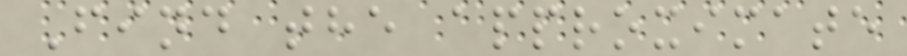Find the approximate
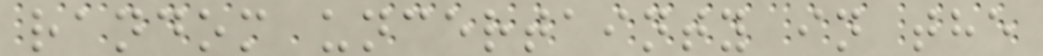random uncertainty in the
